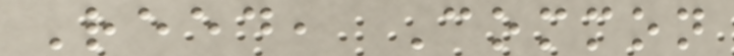Reed, Common
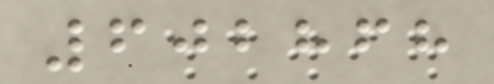602868
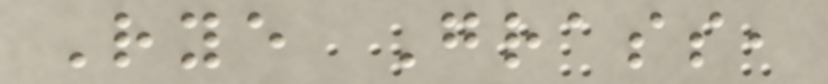Rye Grass,
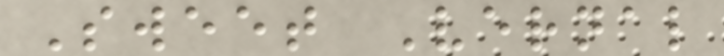Sweet Vernal
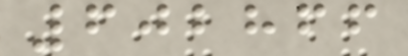602866
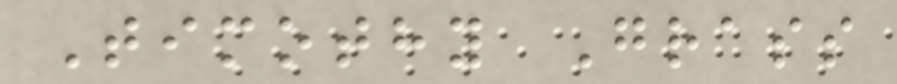Timothy Grass
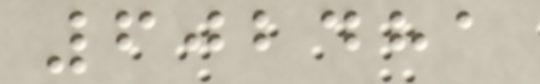602481
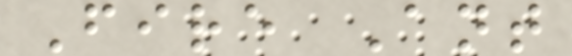Fire Ant
